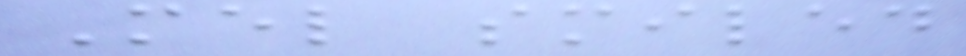Mel smiled
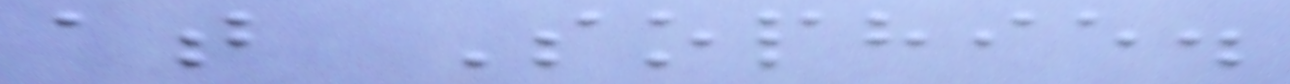at Sophie.
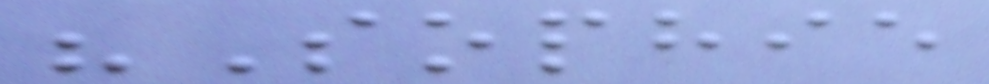"Sophie
